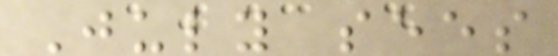July sees
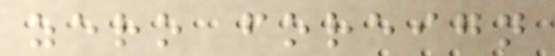zero foreign
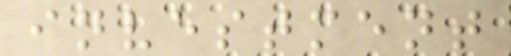investment
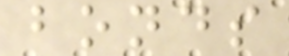bonds
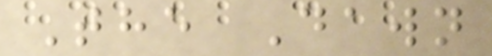The Dawn
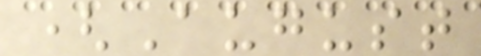(August
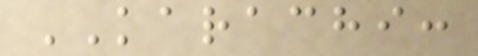KARACHI:
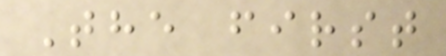The first
